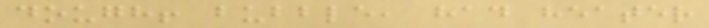dough! bubble, had heater
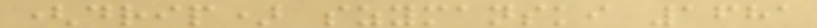(drip) szymanski 1681
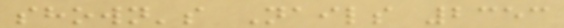shown's Nails 2353
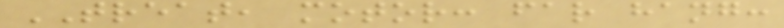TREAT, motor: far hang:
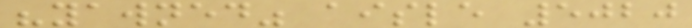"yawned" aisle 5020
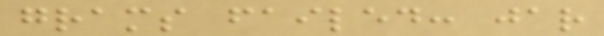grams failed: jar
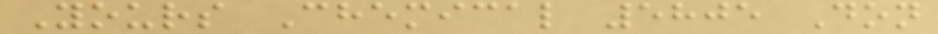Yours Chemical 5805 Don
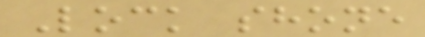Lock shone
